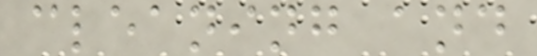cleaning and
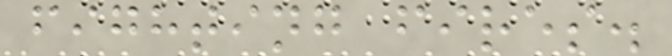fighting fires.
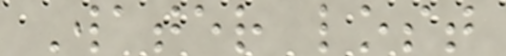Water lost
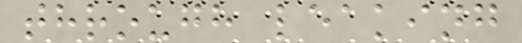through leaking
